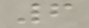6
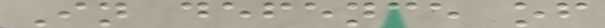In defence of
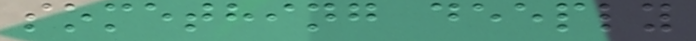something deeply
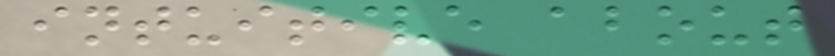intuitive about
